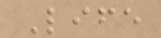Life
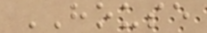HOUSE
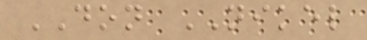DON NIKEL
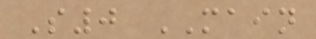S0 MAIN
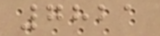7821
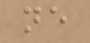ne
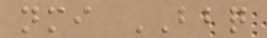nmi BBQ
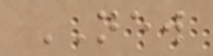NEW
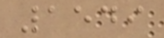1549
